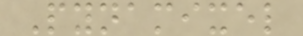Pynamixel
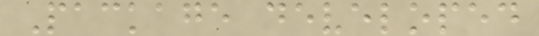Package developed
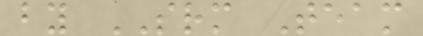by SRM Team
